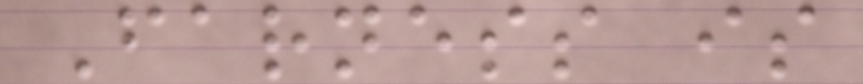Farness is
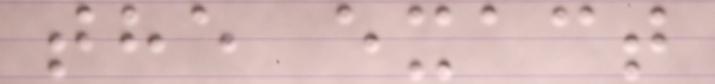the exact
